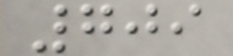709
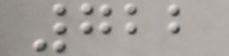722
